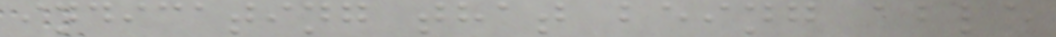indicating that being able
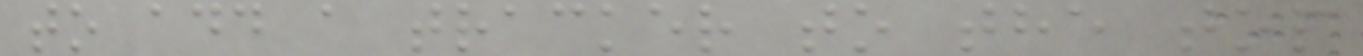to add a tracker to the top
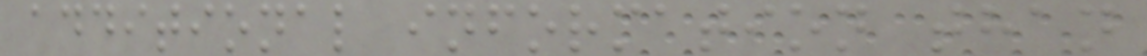additional information than
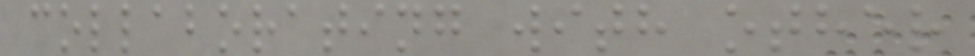collaborating with other
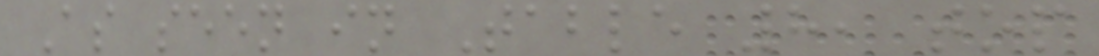As seen in Table 8, top
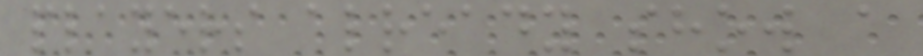players already show a
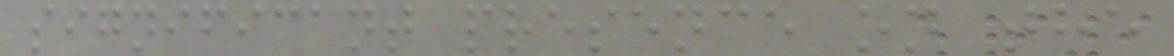significant presence on the
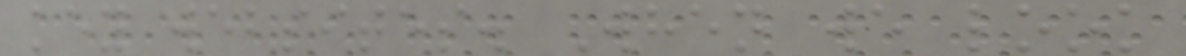key websites. When we look
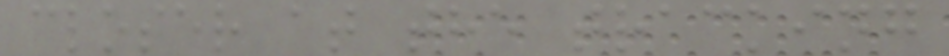closer at the tracking
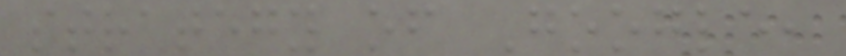strategy of Google,
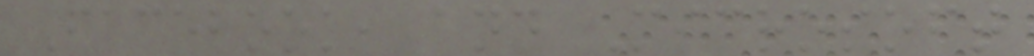Facebook, and Microsoft
